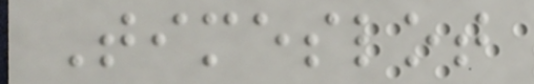Timeslot
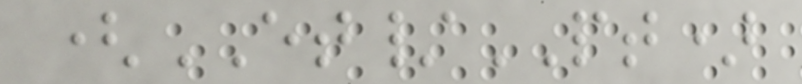(ET/PT)
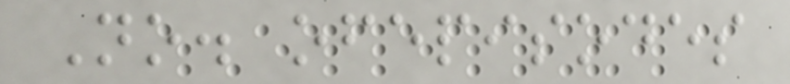No. ofepisodes
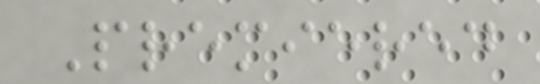Premiered
